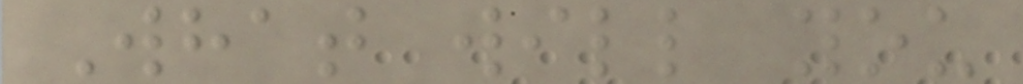What will you
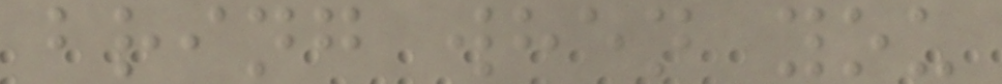bring when you
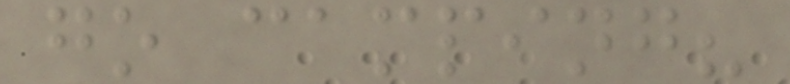go camping?
